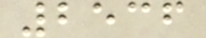2536
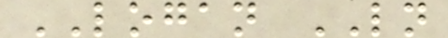LOGAN LN
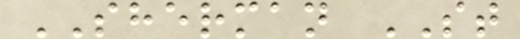SHERMAN ST
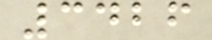3426
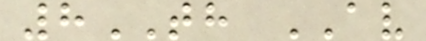8TH AV
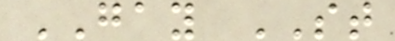GAY ST
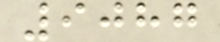9087
